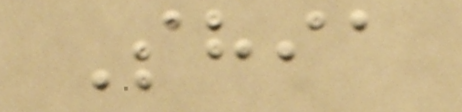Shia
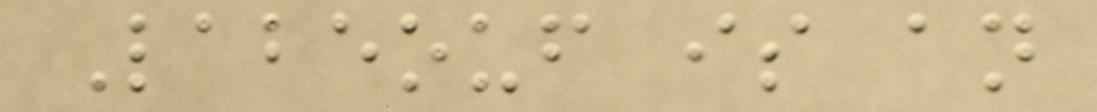Labeouf is an
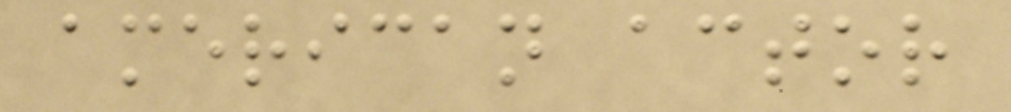american actor
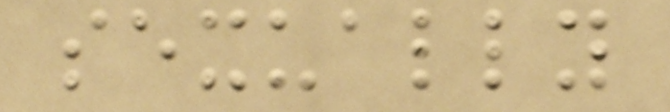sexually
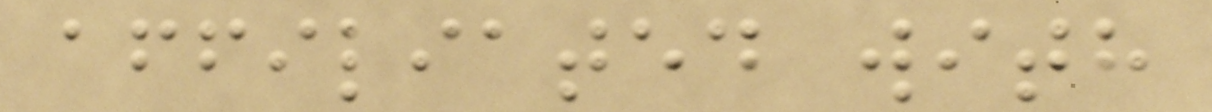affiliated with
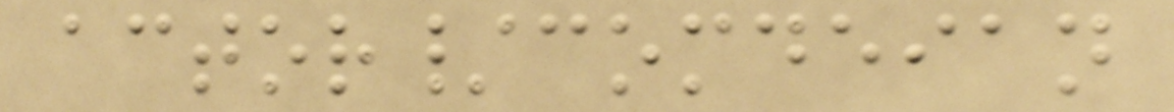actor/comdeian
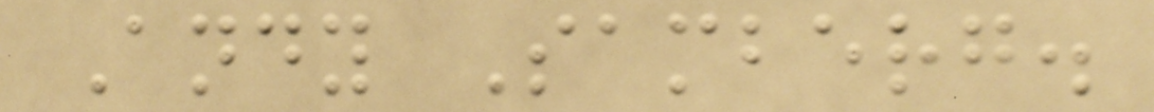Andy Samberg.
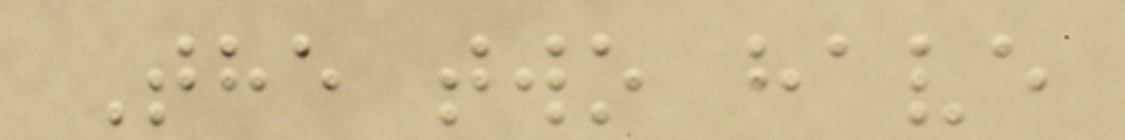The two have
